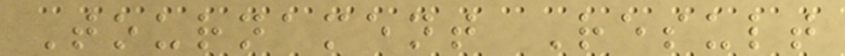Tournament Result
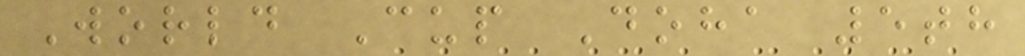World Cup Doha 5th
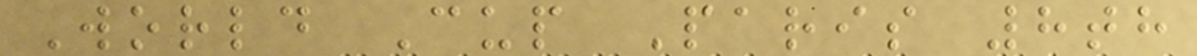World Cup Paris 8th
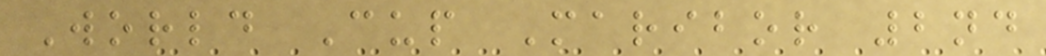World Cup Maribor 2nd
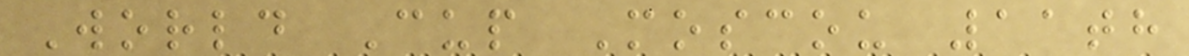World Cup Moscou 11th
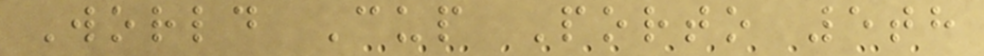World Cup Porto 5th
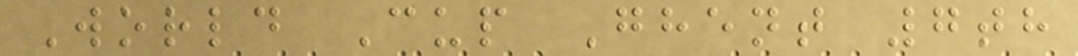World Cup Ghent 7th
